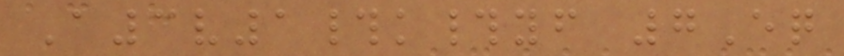A3v1#k#yf 7Eq
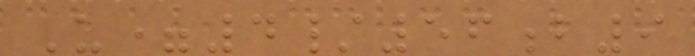U=4/56b9
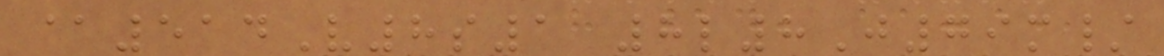@514V8s1 8l8J79m/
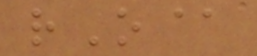rO@
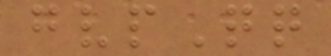gvpQq
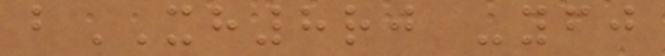bXH8rj -yfj
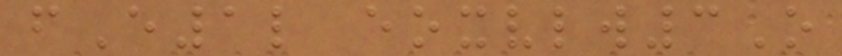fE1l eoxvlw3O
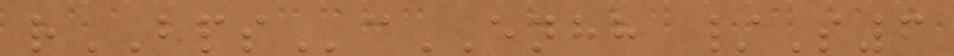rBPScENHH /S6
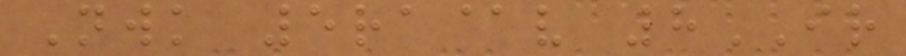Nwk 5ra@v 8IR
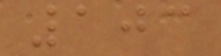103
